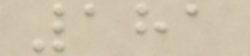181
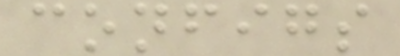configs
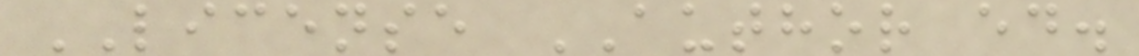LICENSE AUTHOR ed.
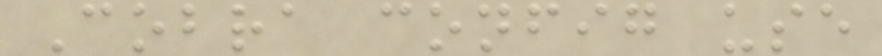Cobra config use
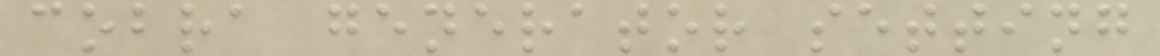cobra generator setting
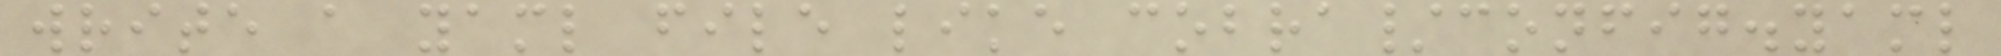write a yaml file like cobra/config.yaml
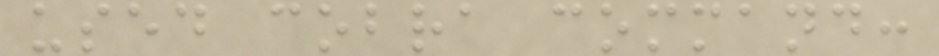used cobra command:
